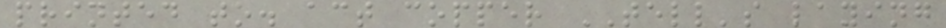printed to. act copper TELL's laying
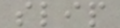slip
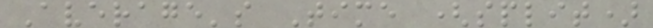Average's Time (split)
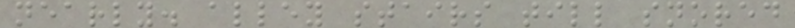nearly. alley stairs till snored
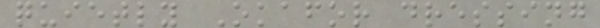quietly Okafor dressing
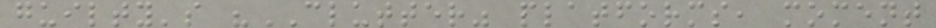guilty's "CLUTTER" platforms, moment
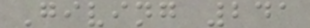Giving 241
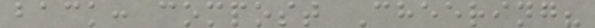back: compost Cheering?
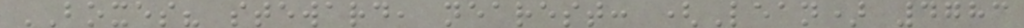BOXES? steward, nearest: (Lean) 4783
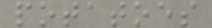potatoes
